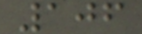106
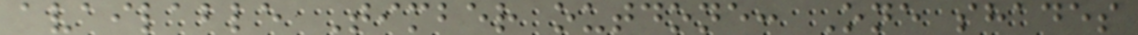available Timber outdone: One shades
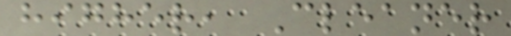higher, Cleaner
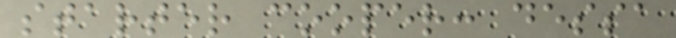starter cooper: dessa
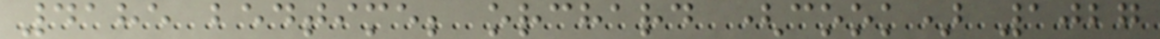4185 bedtime; orchard (cook) 1027
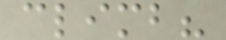climb?
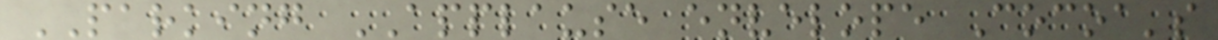PARKING APPLAUSE envelope Cocoa's
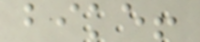bike!
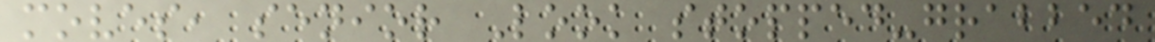moves, senior Look stopped-grabbed
